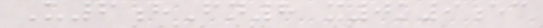U6hFn8 x0k9ec
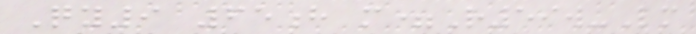Qy9 65h m=R59w-Lm
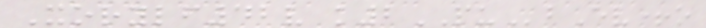Xorylf42v k2PUbEv+o
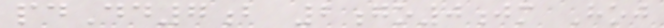pdDd7b 2go0jm Hoj
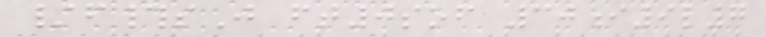/f#sJ ft0sof 30i9l7
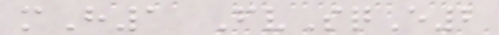mH1 FvSqE2
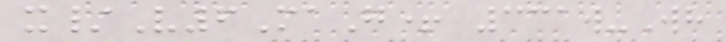x/V6MaG+ 331w-Wh
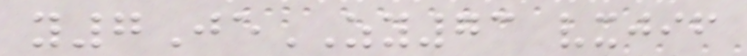y7JeZY73 vxjif
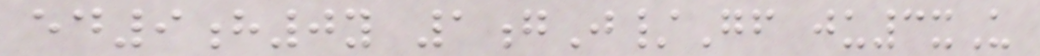ed9h0y 1gJ/Gf ju3xU
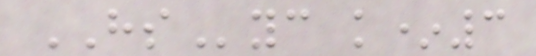HSyc k*3
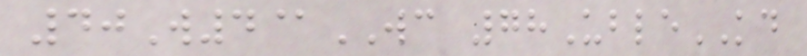40W4@WC 78UbleKD
